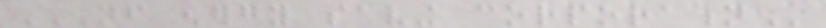NF ENERGY SAVING CORPORATION
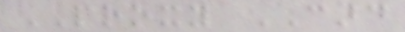PROXY CARD
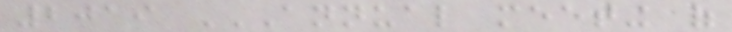2019 ANNUAL MEETING OF
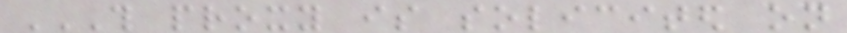THIS PROXY IS SOLICITED ON
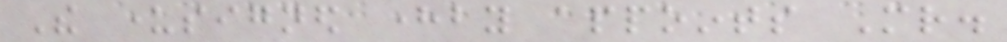The undersigned hereby appoints Mr.
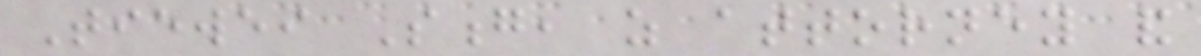Tiewei Song, as attorney and
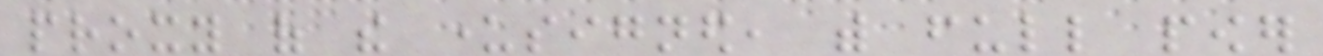proxy of the undersigned, with full power
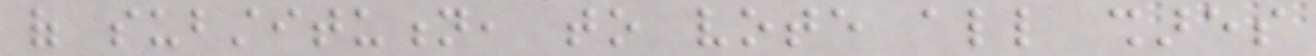of substitution, to vote all shares
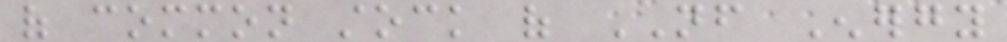of common stock of NF Energy
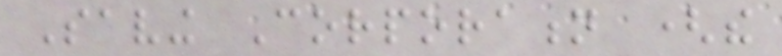Saving Corporation (the
